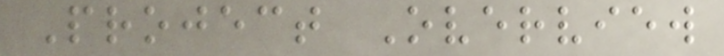Project Overview
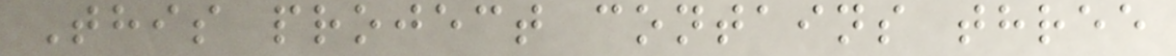This project contains three
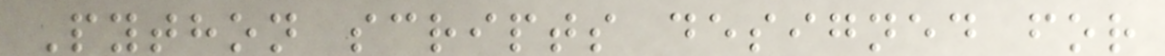Python scripts designed for
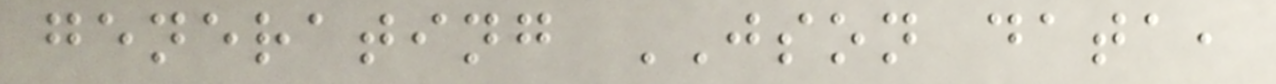generating JSON data,
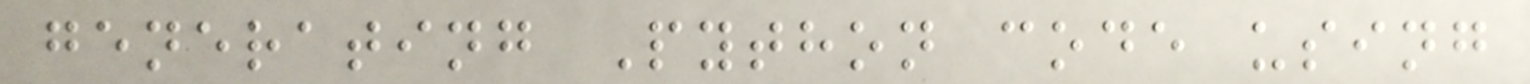generating Python code using
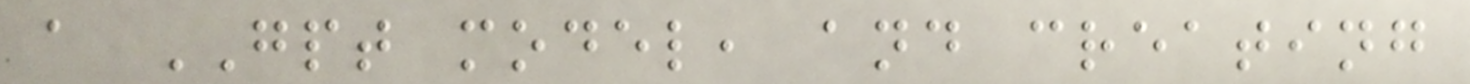a GPT model, and creating
